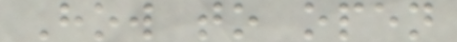How to open
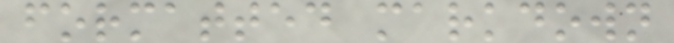formatted markdown
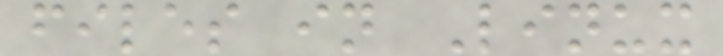files in Linux
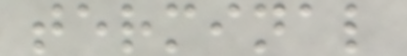terminal
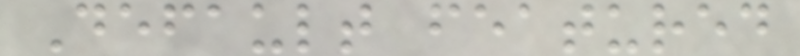Default featured
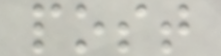post
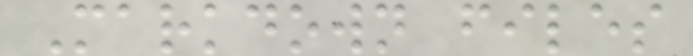Markdown files
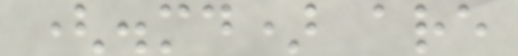(.md) are
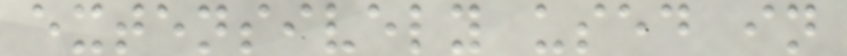extensively used in
